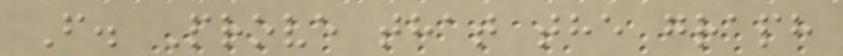F. Prove that the graph
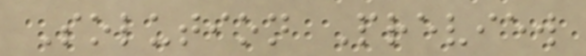Solution Preview
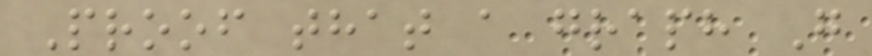Proof that a graph G
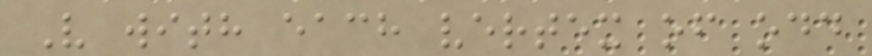V with each vertex of odd
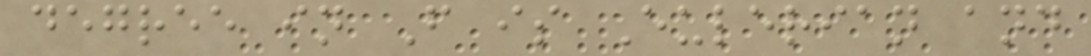degree in F is Eulerian and
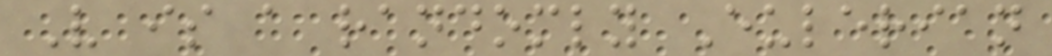V is a randomly Eulerian
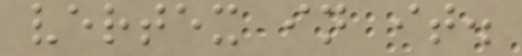vertex in it.
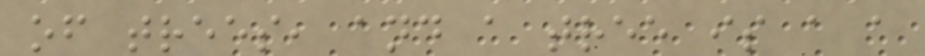of trees, and a tree is a a
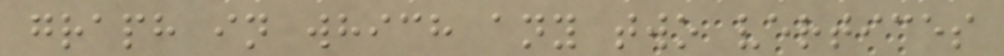graph in which any two vertices
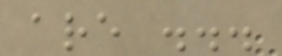are ...
